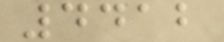4412
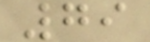79
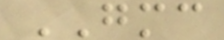GMC
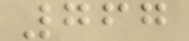767
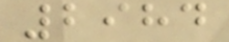2984
